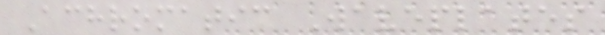Achromatic Waveplates
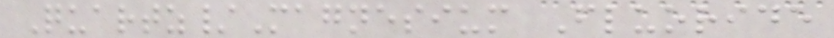Quartz/Magnesium Fluoride
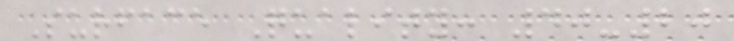Surface Quality: 40-20
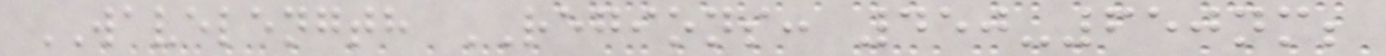WAVELENGTH REGIONS: 450-650nm;
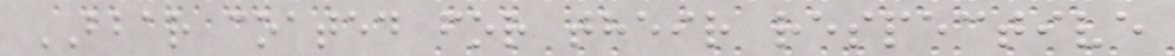BBAR coated for their respective
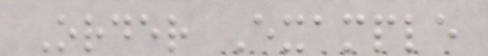Order Example
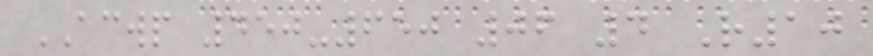ACWP 450-650 06 4 R10
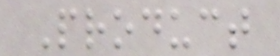Product
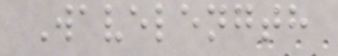Wavelength
